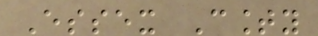Essex County
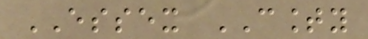ESSEX COUNTY
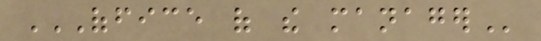OFFICE OF THE MANAGER
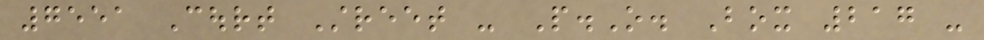7551 Court Street - P.O. Box 217 -
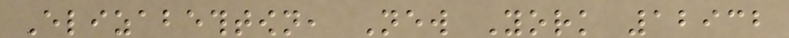Elizabethtown, New York 12932
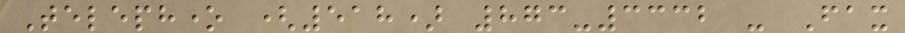Telephone (518) 873-3332 - Fax
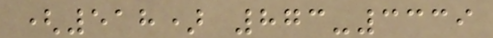(518) 873-3339
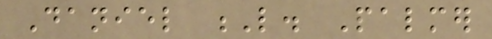Daniel L. Palmer
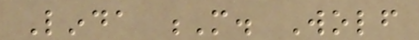Linda M. Wolf
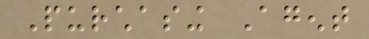Purchasing Agent
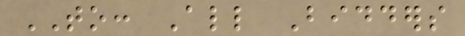TO: All Bidders
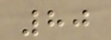80
